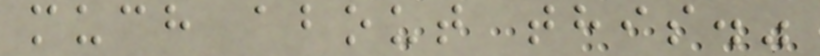much about this."
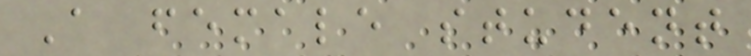A female student
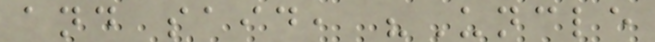and said, "Uncle
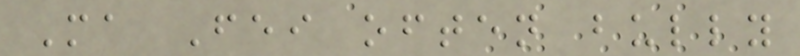Ma Fei often bully
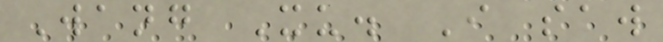Wang Xu. I saw
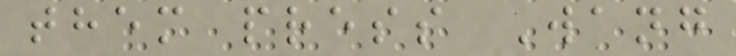them press Wang
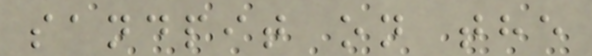sandpit on the
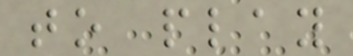to play
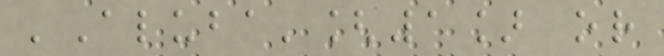'Aluba'[1] or
